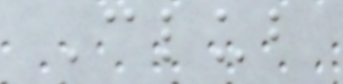Club
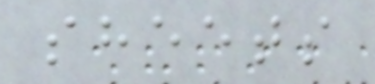sheets
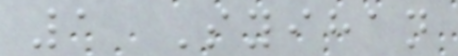1 Syihan
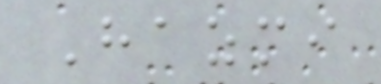Hazmi
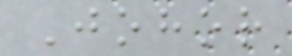Johor
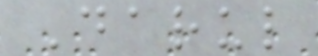Darul
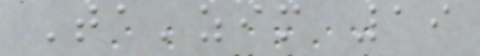Ta'zim 19
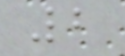2
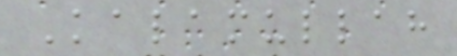Kalamullah
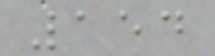154
